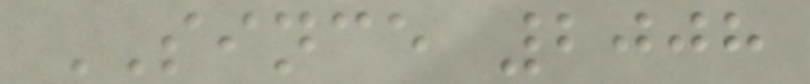SINCE 2008
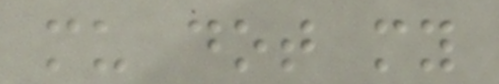mu dot my
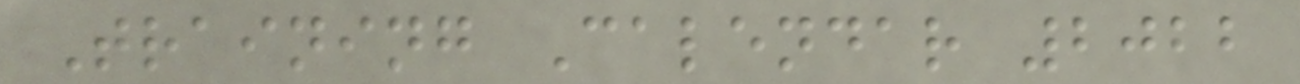Training Calendar 2022
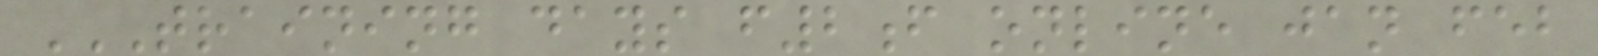TRAINING DAYS F2F ONLINE JAN FEB
